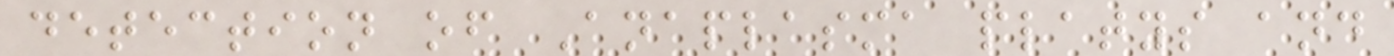detection of Anaplasma platys and
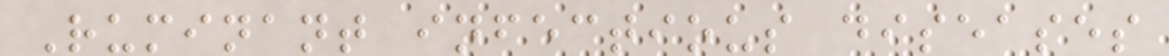Ruminant infectious diseases
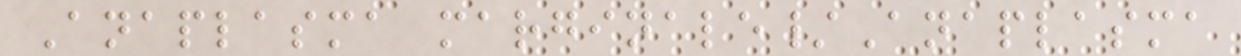Anaplasma marginale/Anaplasma
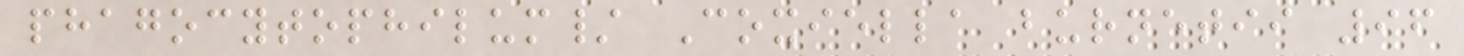phagocytophilum/ Coxiella burnetii 96
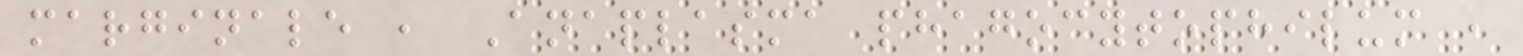marginale , Anaplasma phagocytophilum ,
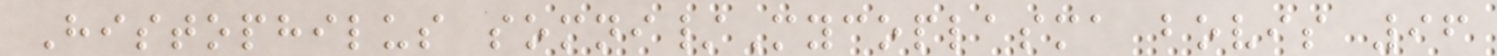Histophilus somni/Mycoplasma bovis 96
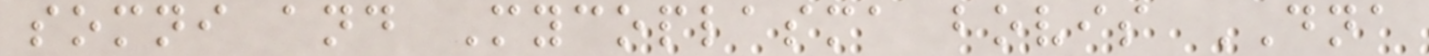somni and Mycoplasma bovis DNA
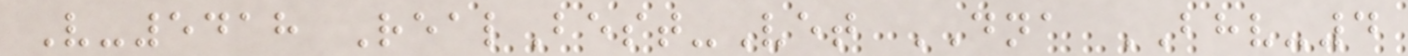V-5418 RealBest-Vet DNA BHV-4
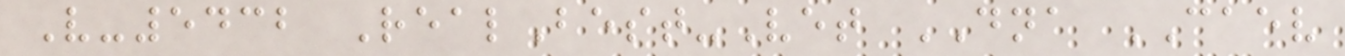V-5432 RealBest-Vet DNA CAEV
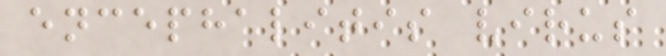encephalitis virus
